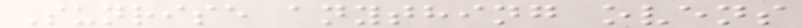Sunrise anything ovens
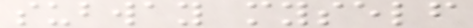subway myself
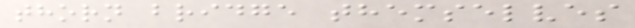thorn bridge themselves
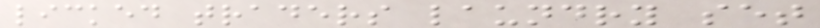licked traders laundry set
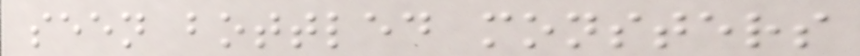seen bottled monsters
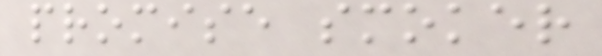promise smoker
